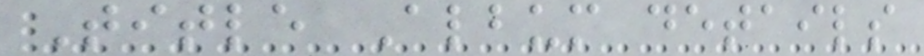Title Album details
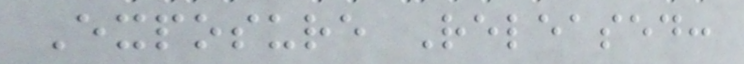Exposure Released:
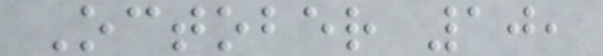October 10,
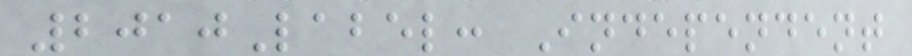2010Label: Independent
